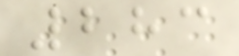283
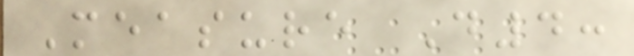Measure D4:
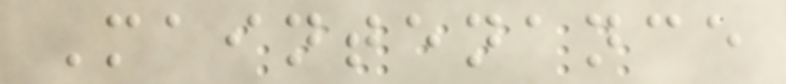Maintenance
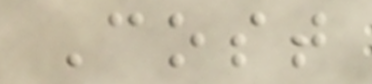Cost
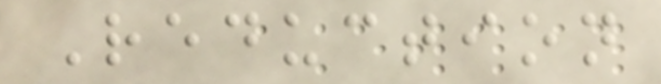Reduction
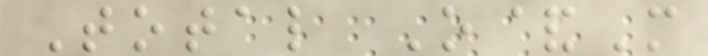Total O&M
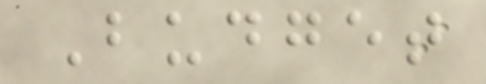Budget
